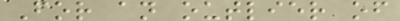For an outlier of
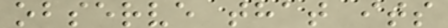observe that its
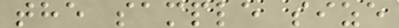the sample size
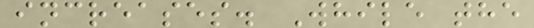increases. While the
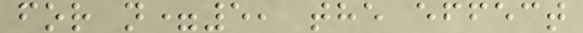for n=5, the effect
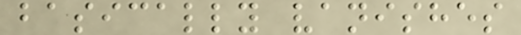basically vanishes
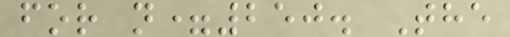for n=250. The
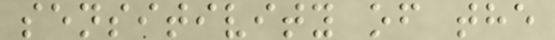sensitivity of the
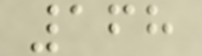168
